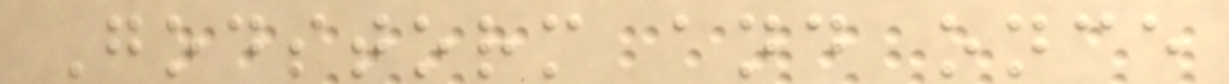Godstorm and once
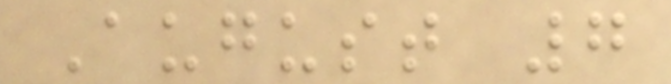August 7
